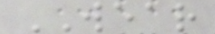WEAR
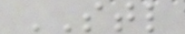STL
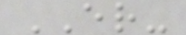ER-
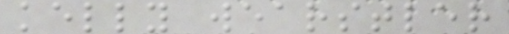kelly wearstler
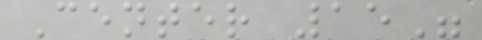Center 15"
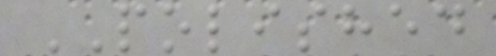POLISHED
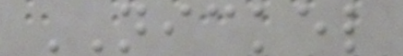NICKEL
